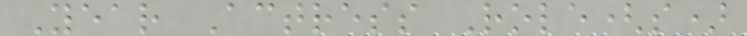Year Actress Role(s)
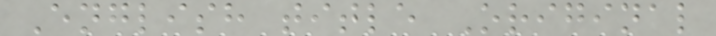English title Original
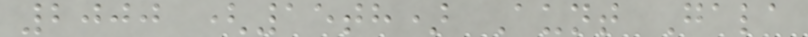2000 (15th) Aunt Gala
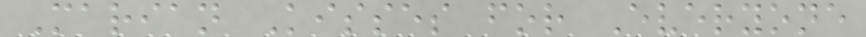Marian Kisses for Everyone
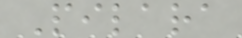Pilara
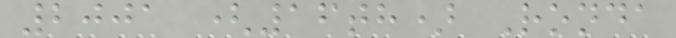2001 (16th) Ronda
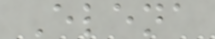Elena
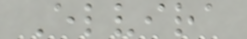Elvira
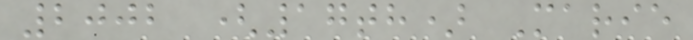2002 (17th) Marie
